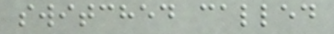switched called
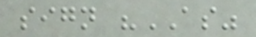sign "AS"
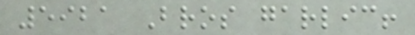5921 Bros garlic!
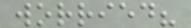worried?
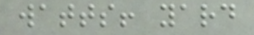watts! yard
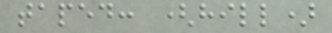taped: (hill)
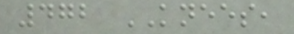472 KNEES,
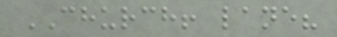CHURCH! lane?
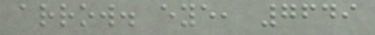arrow. eye, 7649
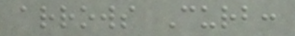arrows Curb:
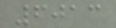6013
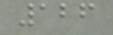126
